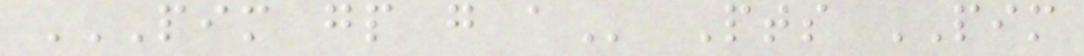PIM GP G A Pts PIM
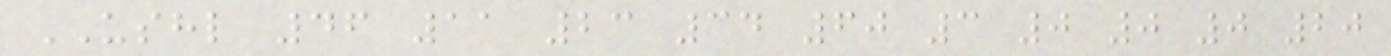USHL 46 11 23 34 60 3 0 0 0 20
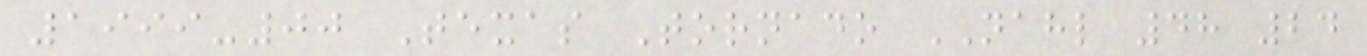1999-00 Texas Tornado NAHL 48 24
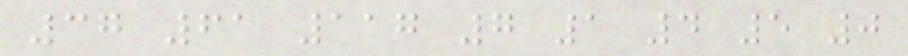37 61 117 7 1 4 5 0
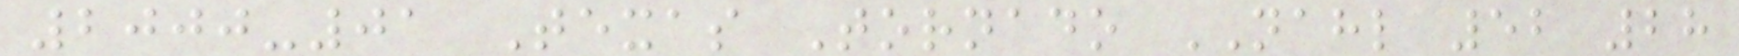2000-01 Texas Tornado NAHL 52 28
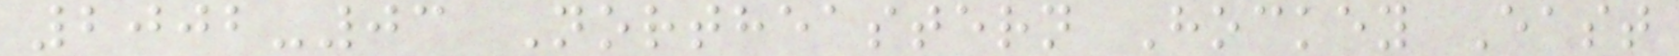2002-03 Northeastern Hockey East
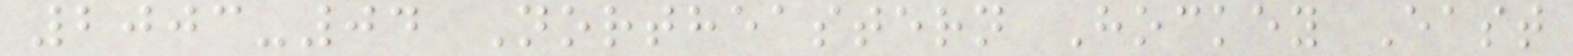2003-04 Northeastern Hockey East
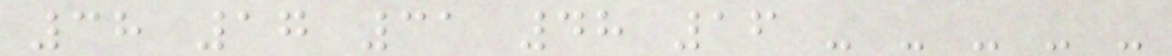38 17 31 48 16 - - - - -
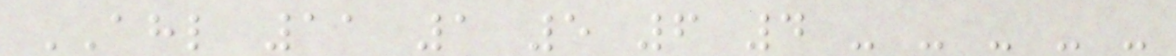AHL 11 1 5 6 4 - - - - -
